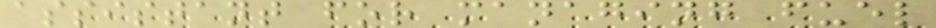assistant for managing fuel
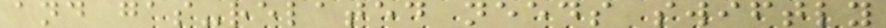and gas-related needs swiftly
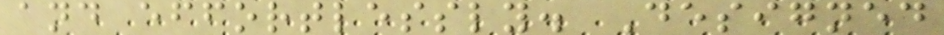and effortlessly. Designed
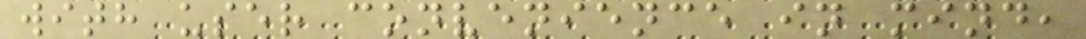with user convenience in mind,
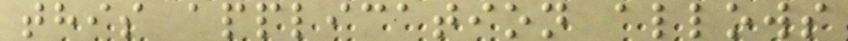this application allows
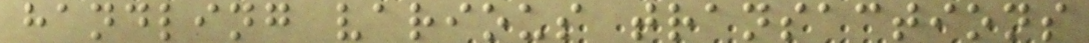handling various transactions
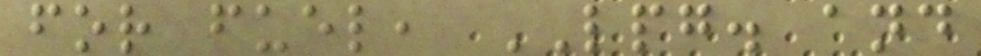for fuel, LPG. and
